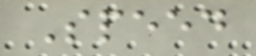Speed
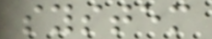system
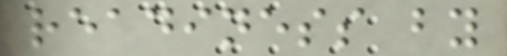readiness by
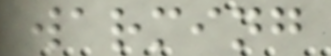warming
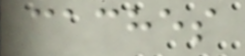caches
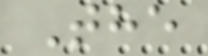The
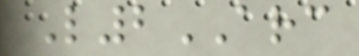L2ARC
